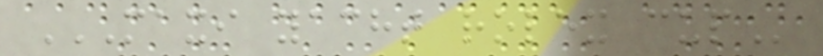MAXI YACHT ROLEX CUP
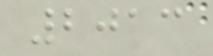2013
